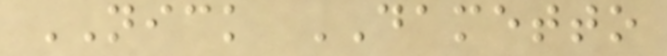NICK DAMETTO
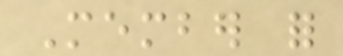Member for
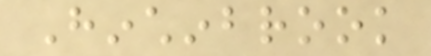Hinchinbrook
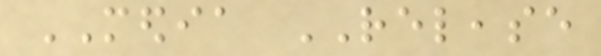MEDIA RELEASE
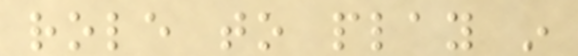role to play in
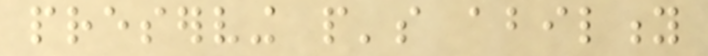preserving people's ability
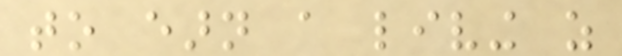to earn a living as
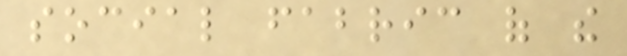social fabric of the
